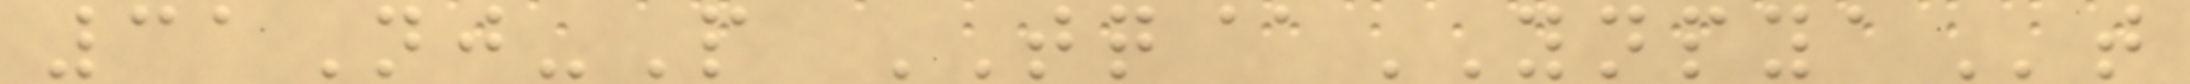31Nj-P TQ@YNPYAt
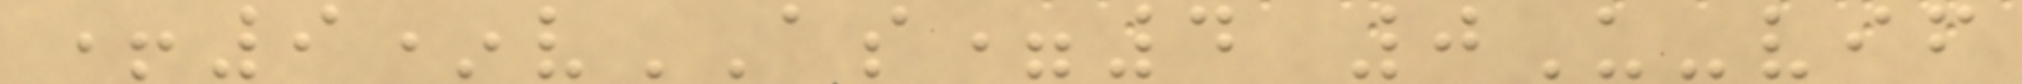+9*vAS=4 0U-vif
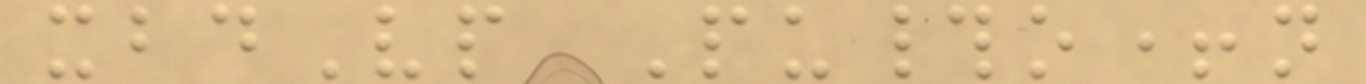xbdVp Pu#o+n
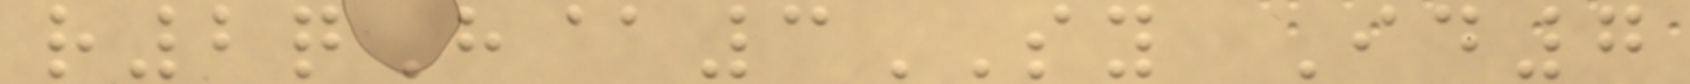r2qH@3SY Id7
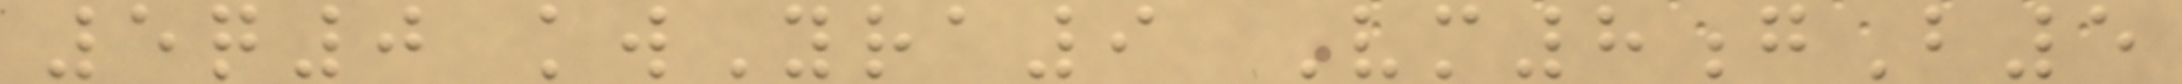5q0 kwYra9 Vm8gB5
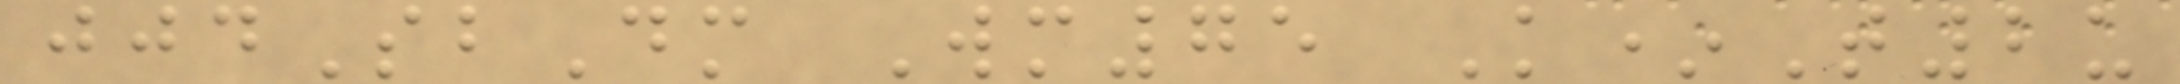jjdSbDm Wm75 K*T2u
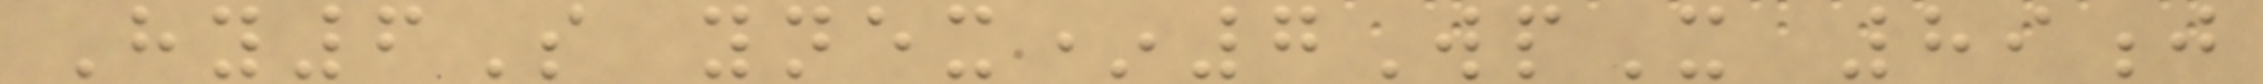Hy6S ynex*7WpX 89j
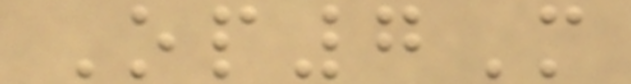Op7M
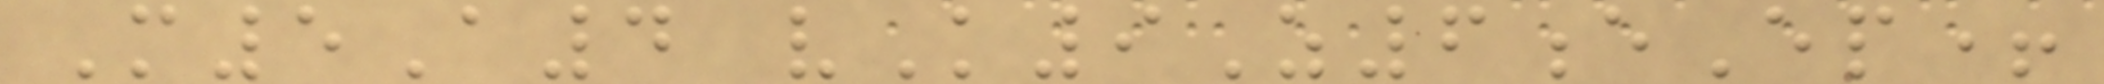M5A4 vK9Z6eEp+
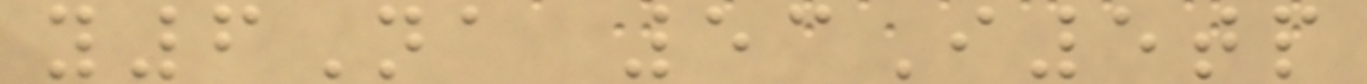y6Na 53I5tp
